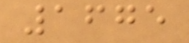1675
